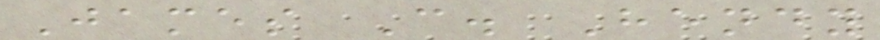James C. Hendy
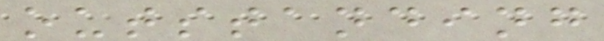outstanding
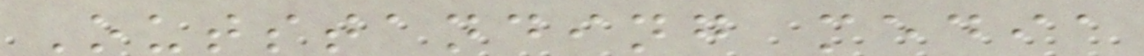Outstanding media
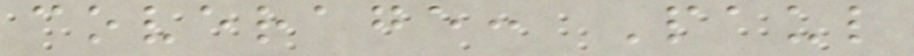coverage: Paul
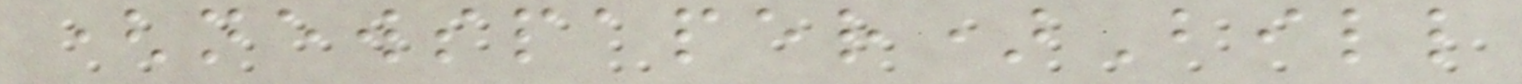(newspaper)Bill
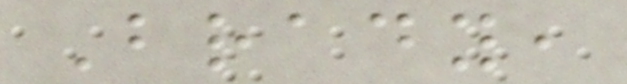Brady,
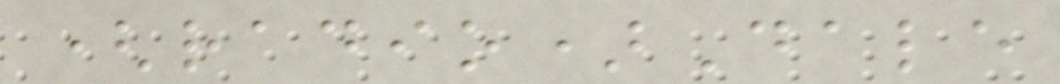(radio)Dale
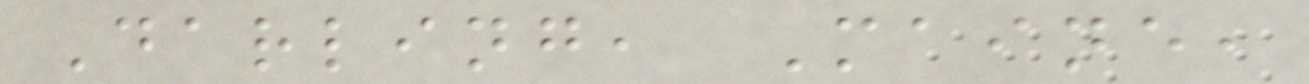Darling, Maine,
